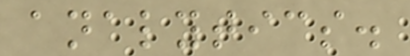analytics.
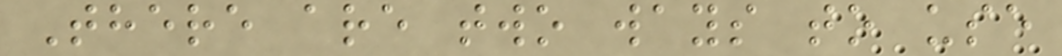There are two ways to use
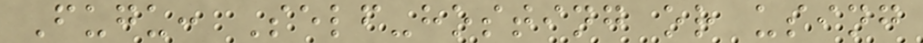Fugu: Self-hosting or using
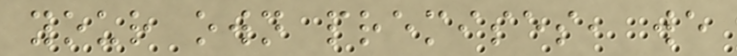your own premises, we
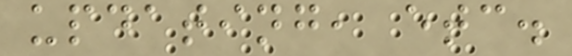updating, etc.
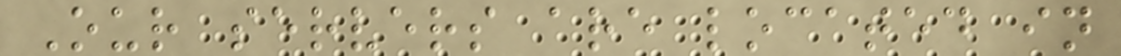Our servers are located in
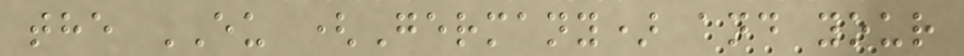the EU (Germany) and your
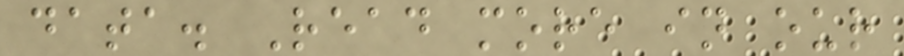data. Read more in our
